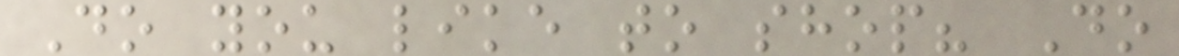Do you like to shop? Do
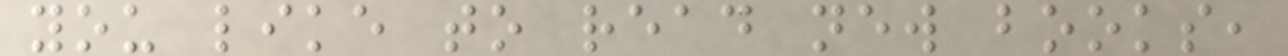you like to read new books,
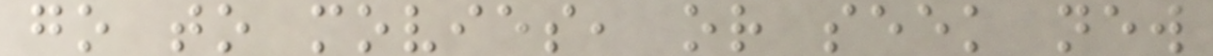go to movies, or seek new
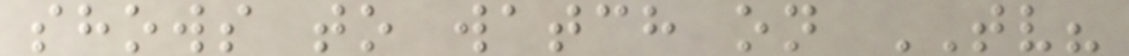shows to watch on TV?
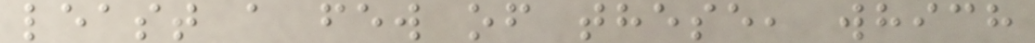least a few of these, which
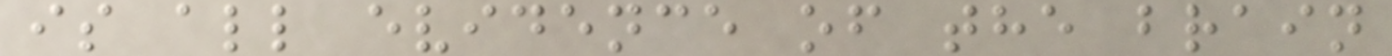is all evidence of the brain
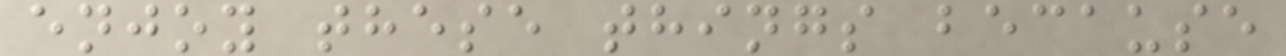enjoy these things because
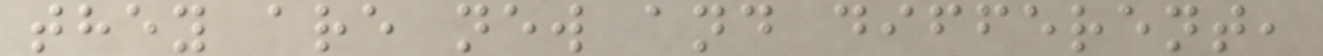they are new and different,
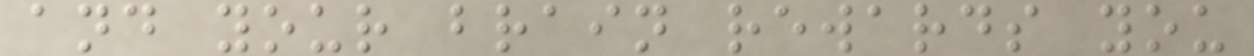and your brain rewards you
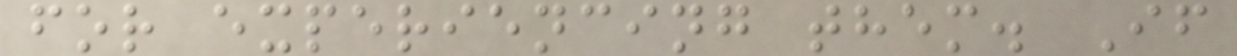for experiencing them. If
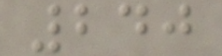240
